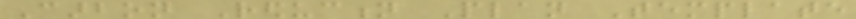Carbon Reduction Plan Template
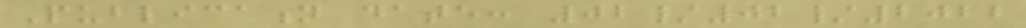Publication date: 02/02/2022
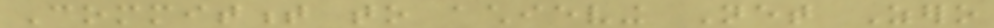Commitment to achieving Net Zero
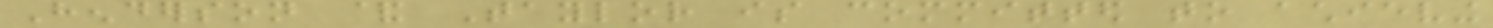Henderson & Taylor is committed to achieving
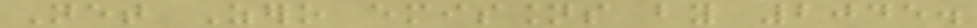Net Zero emissions by 2045.
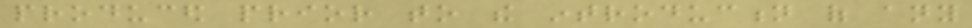produced prior to the introduction of any
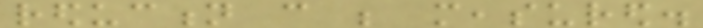reduction can be measured.
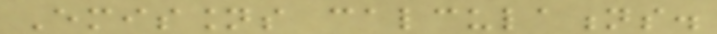Emissions calculations.
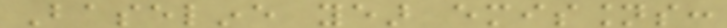Baseline year emissions:
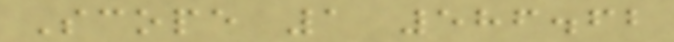Scope 1 586.62
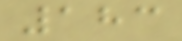183
